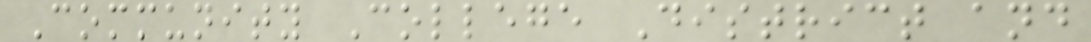Community College District and
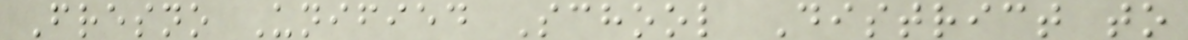Fresno Unified School District to
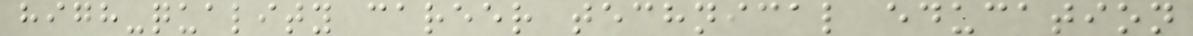high-quality career technical education
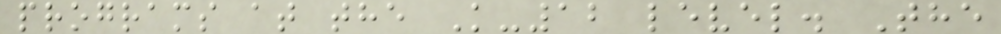programs at the K-12 level. The
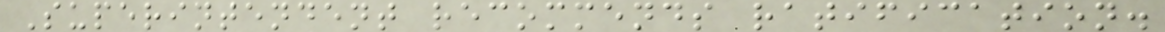Superintendent recommends ratification.
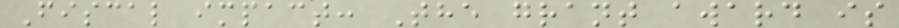Fiscal impact: The grant award is
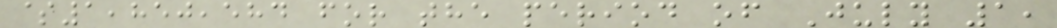$1,850,584 for the period of July 1,
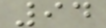94
